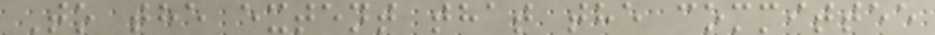To the extent that the committee
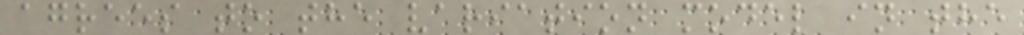agrees to the variation model in the
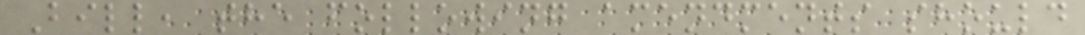Bill, the following amendments should
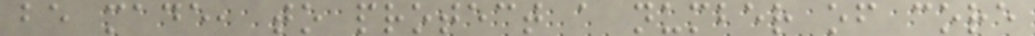be made, to protect a number of core
